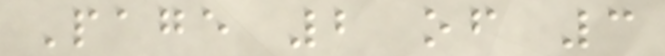Page 2 of 3
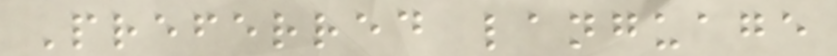Preferred language
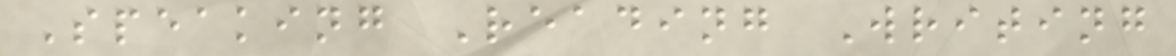Speaking Reading Writing
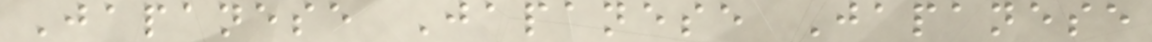Japanese Japanese Japanese
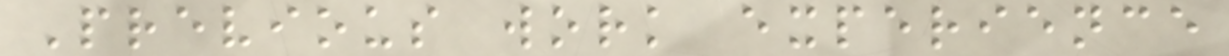Previous work experience
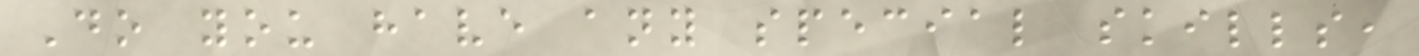Do you have any special skills,
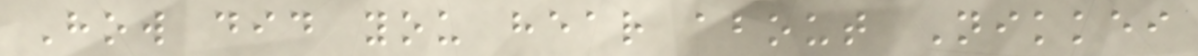How did you hear about Nikkei
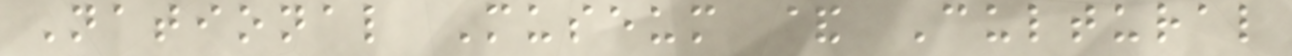National Museum & Cultural
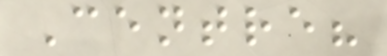Centre?
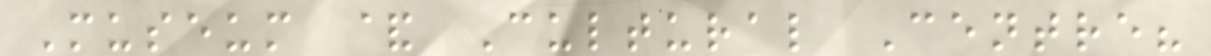Museum & Cultural Centre?
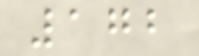172
